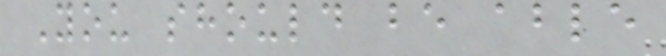You should be able
